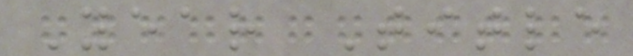Year Title
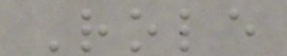Role
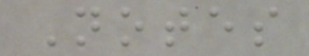Notes
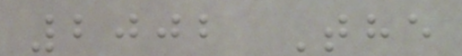2002 The
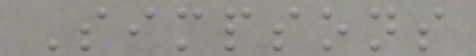Simpsons
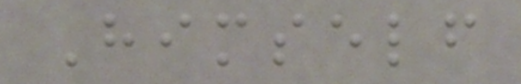Himself
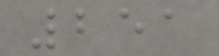251
